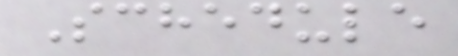Schedule
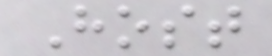Host
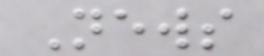News
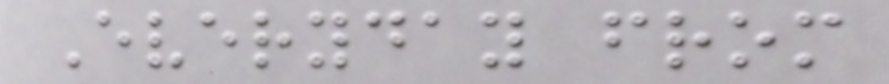Everyday from
